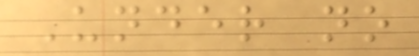Under no
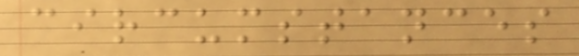circumstances
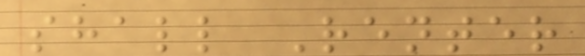shall Renter
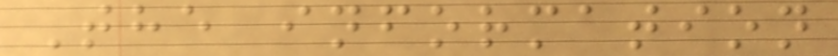The information
